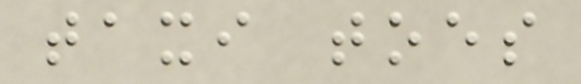taxi toes
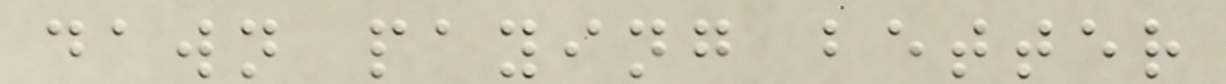dawn paying better
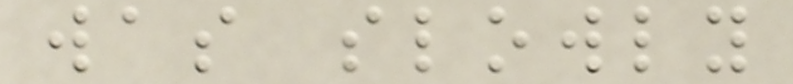was slowly
